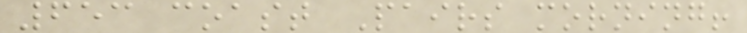653 coast Pairs morning!
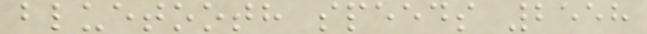bluetooth speeds 2558
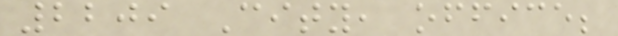2209 City, office;
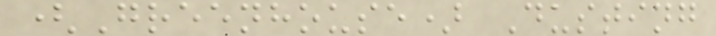(Greenhouse) Dusting
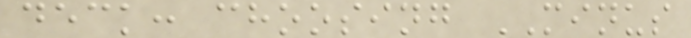deck: choosing MINUS
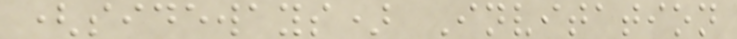(sideways) Invitation
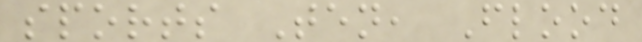sports Ten, Flood
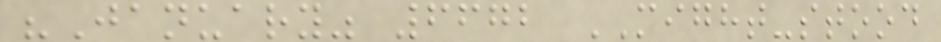"January" 6672 MIGHT-stood
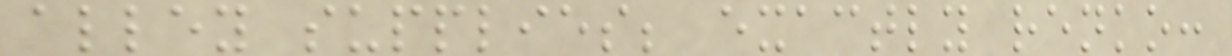alley supplies; exactly renko:
